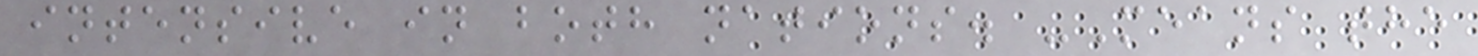intensive in both nations. -Means the
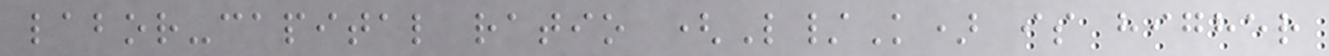labor-capital ratio (L/K) is higher
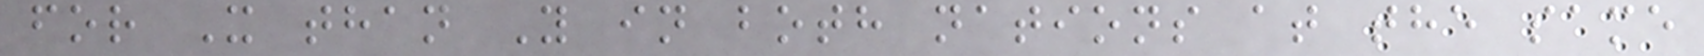for X than Y in both nations at the same
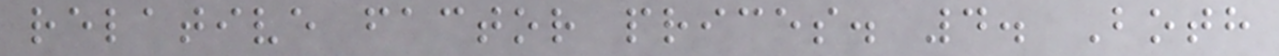relative factor prices. 4. Both
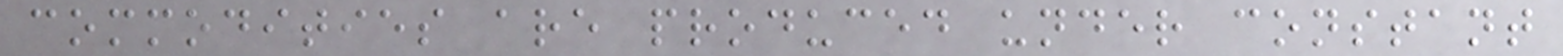commodities are produced under constant
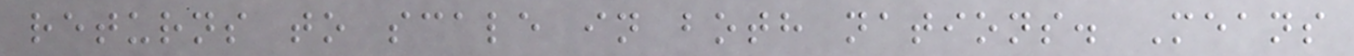returns to scale in both nations. Means
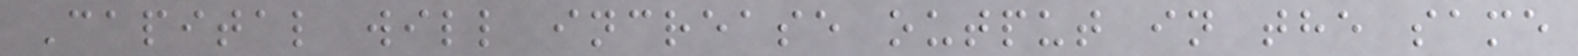Capital will increase output in the same
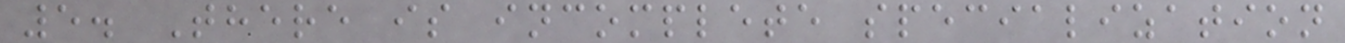5. There is incomplete specialization
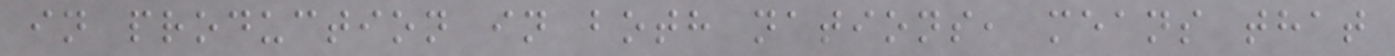in production in both nations, means that
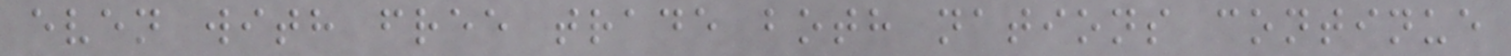even with free trade both nations continue
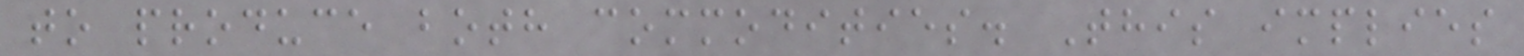to produce both commodities. This implies
